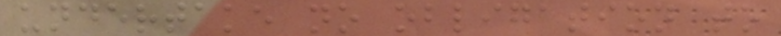undertake no obligation to
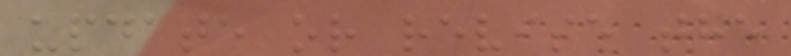update or revise the
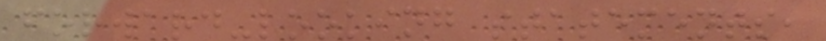forward-looking statements,
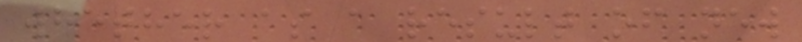whether as a result of new
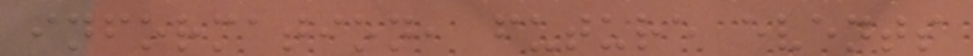information, future events
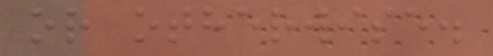or otherwise.
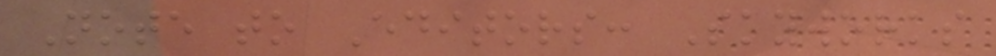Note to Editors: Skyworks
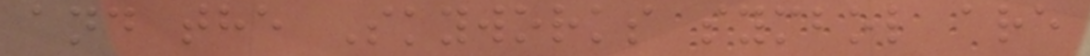and the Skyworks symbol are
